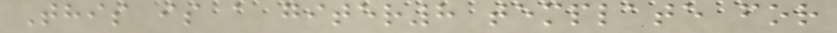This is a giter8 template for
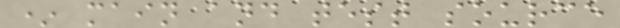* main and test source
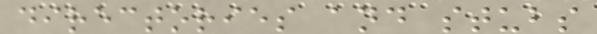directories and stubs
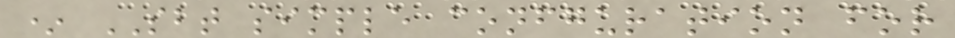* SBT simple confguration for
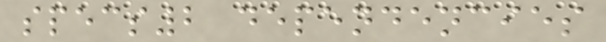specs2 dependencies
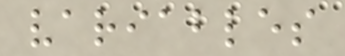variables
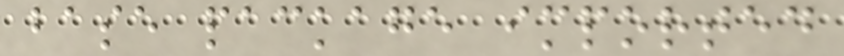base package imported
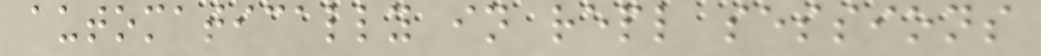automatically in repl sessions
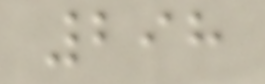298
